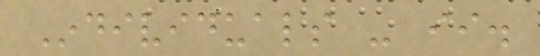Individuals - ii.
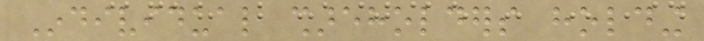Individual shareholders holding
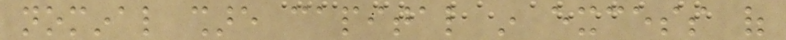nominal share capital in excess of
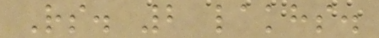Rs. 2 lakhs.
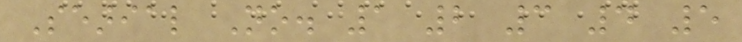Searial No. 1 2 3 4 5
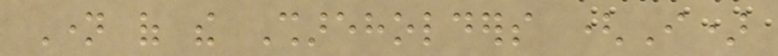Name of the Shareholders (I)
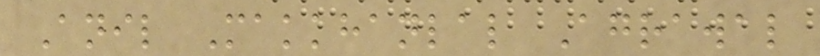Anil Makkhanlal Agrawal
